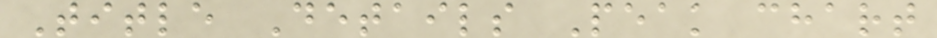Title Details Peak chart
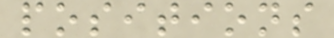positions
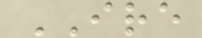IRE
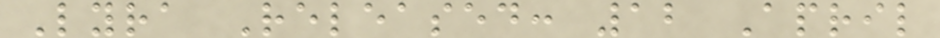Lyra Released: 12 April
